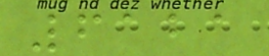6121
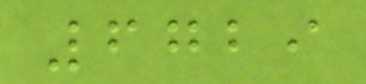6729
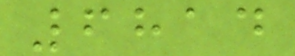6814
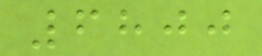6800
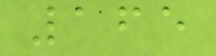165
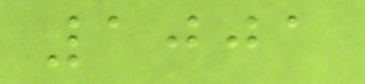1001
